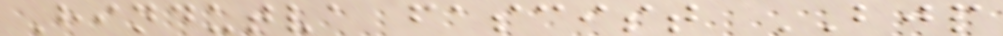Hindutva fascist BJP
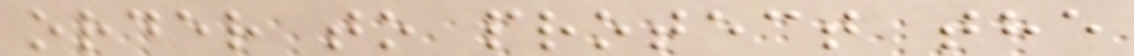order to protect the
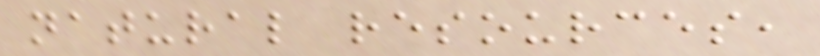natural resources,
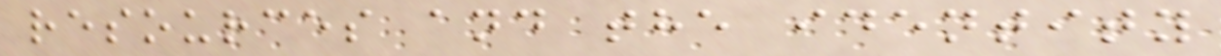resources and the identity
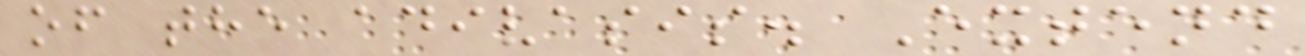of the adivasis. Extend
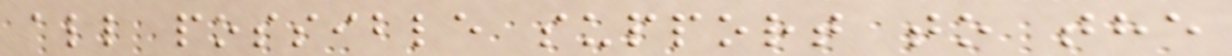all possible support to the
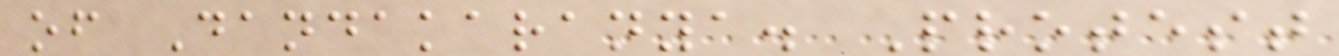of Dandakaranya. Protest
